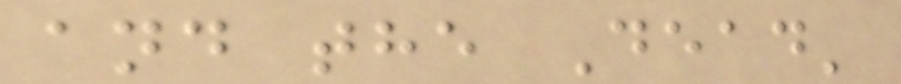and the Dead'
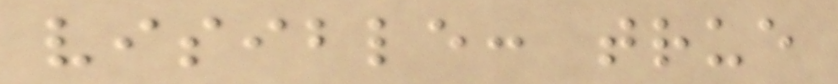visible: true
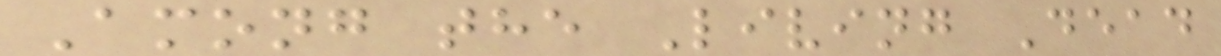Among the Living Dead
